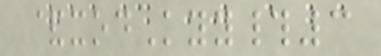&xodKyy#3
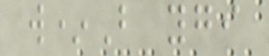w*B ygi
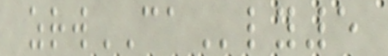zrwCAly5
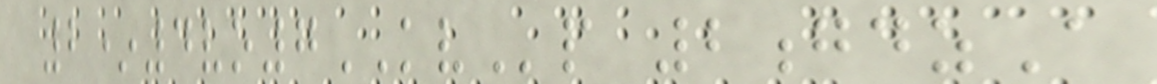2*4vo7KVp 2gdzA
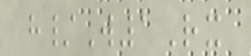h/W1Rx
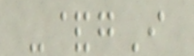-&gI
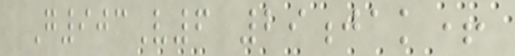G903V6 29jak+
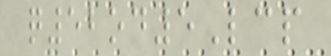q52od5Lcp
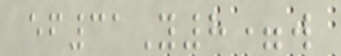ef31Y8=w
